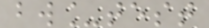bw_test
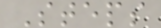Steps
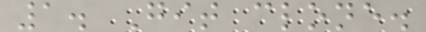1. Git clone.
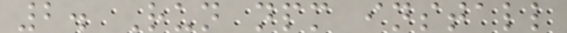2. Run npm install
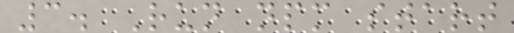3. Run npm start
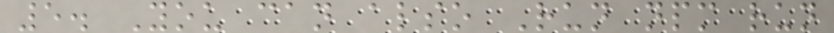5. You can also Run npm run
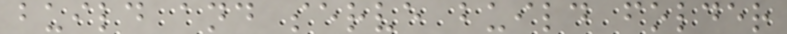build and serve build folder
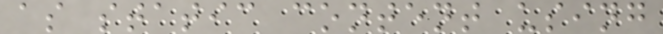as static content using
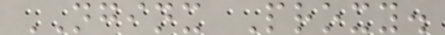NGINX Proxy.
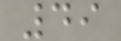49
